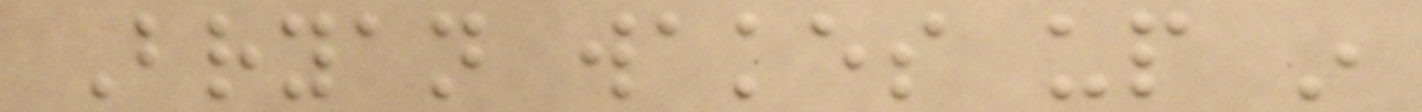Bryan wakes up in
